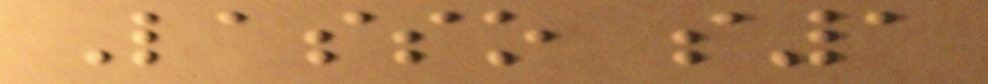Lasso s1
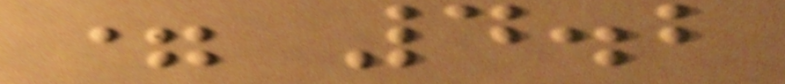= 4.2
